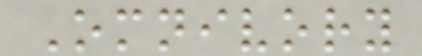Omnivory
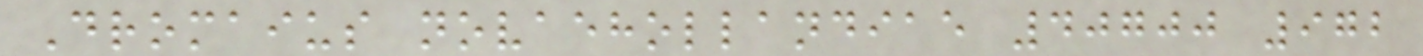Dromaius novaehollandiae 40700 972
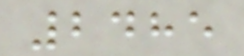2485
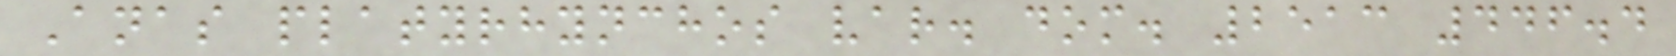Anas platyrhynchos var. dom. 2513 446.4
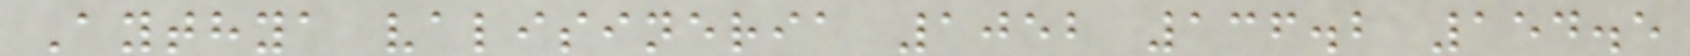Aythya valisineria 1052 136.2 154.5
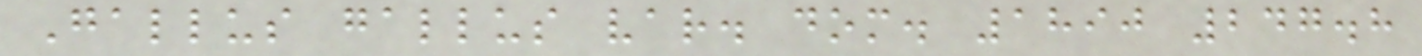Gallus gallus var. dom. 1890 247.8
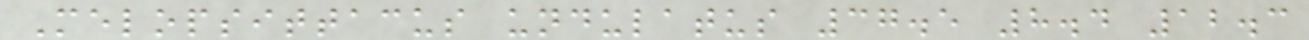Melopsittacus undulatus 37.5 8.4 12.3
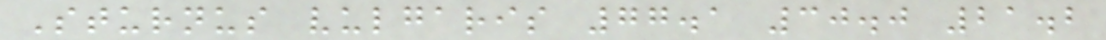Sturnus vulgaris 77.1 30.0 21.2
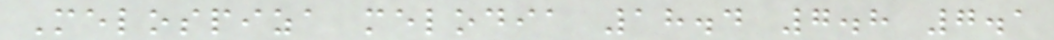Melospiza melodia 18.4 7.8 7.1
